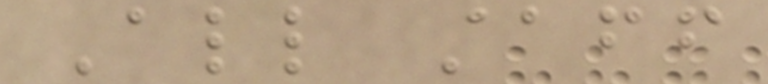All staff
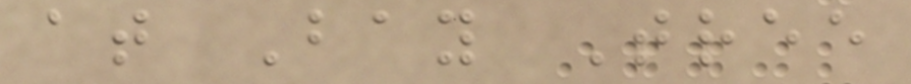at Bay Tree
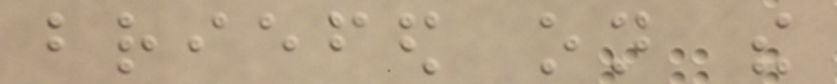briefed on the
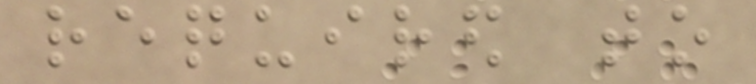required to
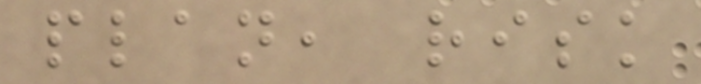plan, risk
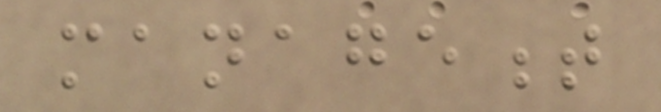management
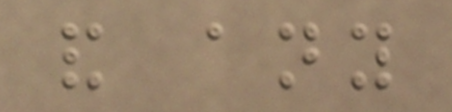and any
